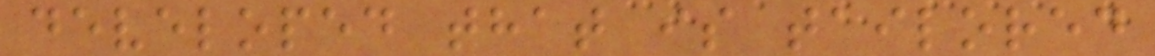developed that is tailored
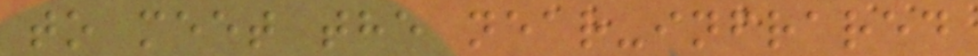to meet the near-infrared
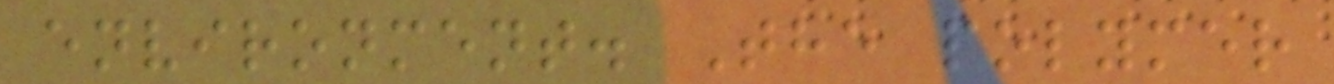environment. The polymer
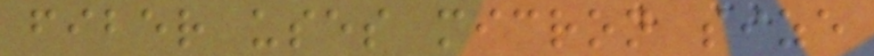fiber uses micron size
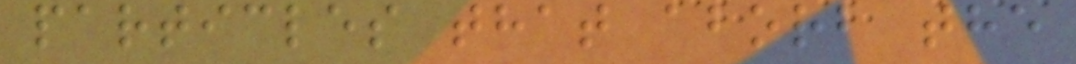particles that aborb the
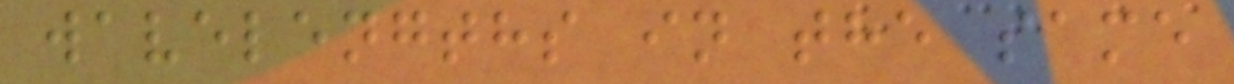wavelengths in the same
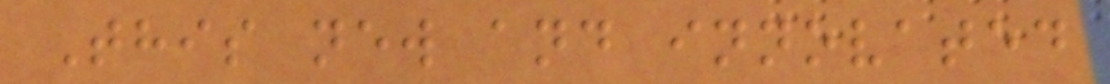This new and innovated
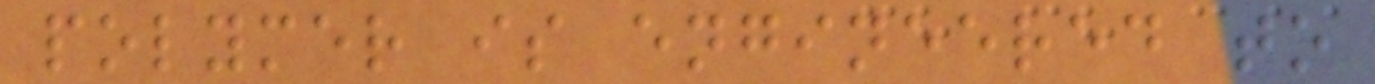polymer is engineered to
